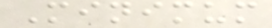Minimum
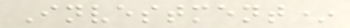Investment*
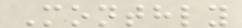Monthly
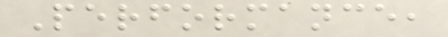Performance,
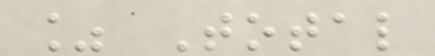% Total
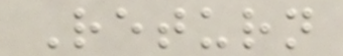Return
